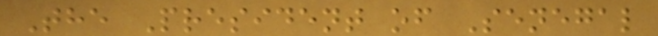The President of Senegal
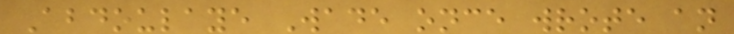Abdoulaye Wade once wrote an
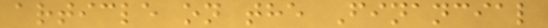article on the Financial
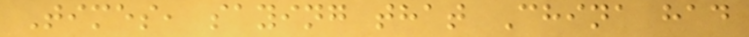Times, saying that China had
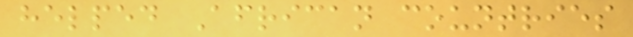helped African countries
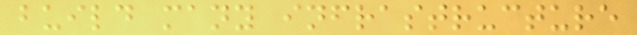build many infrastructure
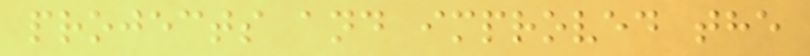projects and improved the
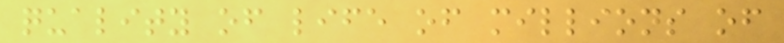quality of life of millions of
